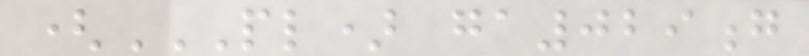(PL) GA029G
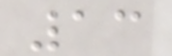13
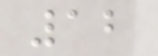12
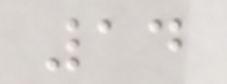14
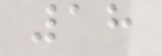18
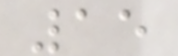15
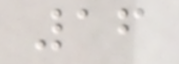16
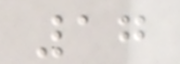17
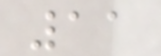11
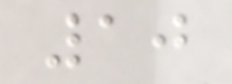10
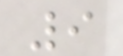9
